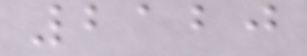2120
